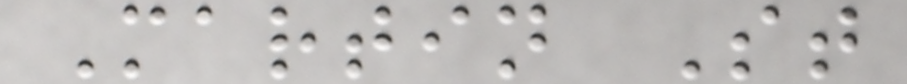Martin St
